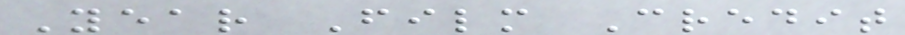Year Film Credit
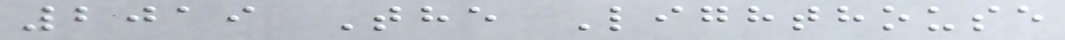2019 The Lighthouse
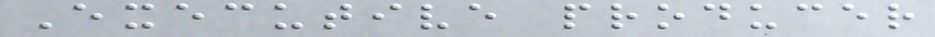Executive producer
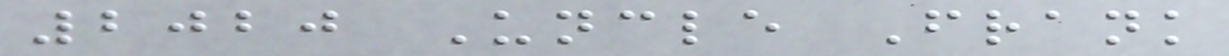2020 Uncle Frank
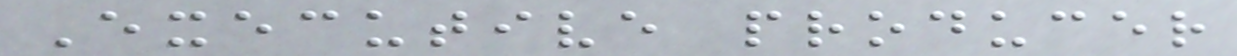Executive producer
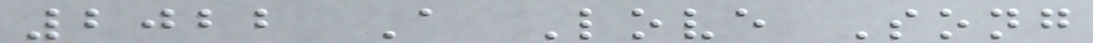2022 A Love Song
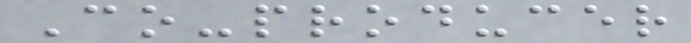Co-producer
